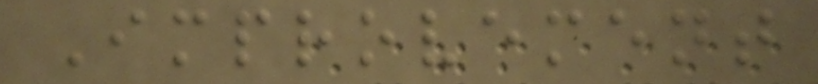Improvement
